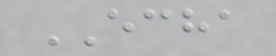ECHA
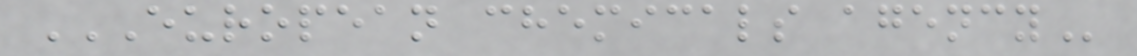EUROPEAN CHEMICALS AGENCY
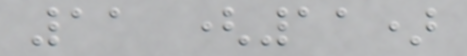11 (11)
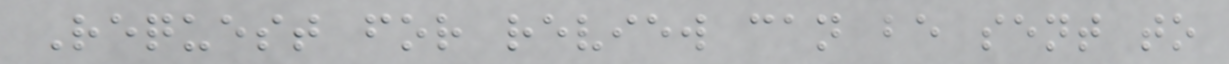Request for review can be sent to
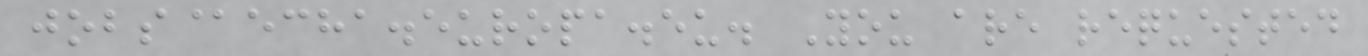jobs@echa.europa.eu. You are requested
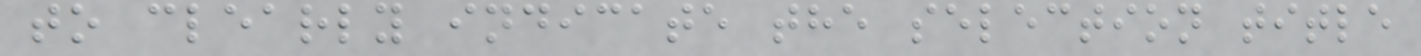to clearly indicate the selection title
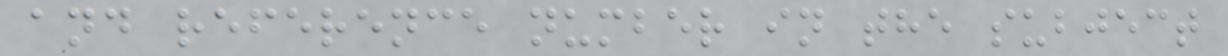and reference number in the subject
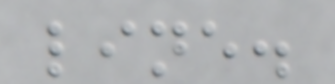line.
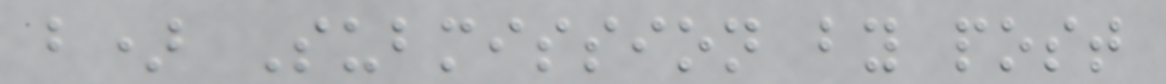b) Submission by post
